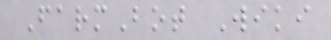FarmBot Wiki
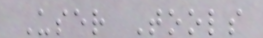User Tools
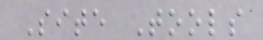Site Tools
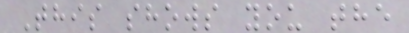This shows you the
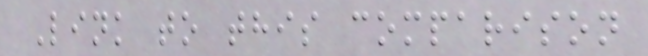Link to this comparison
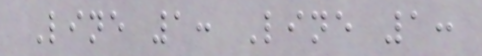Line 1: Line 1:
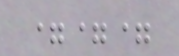===
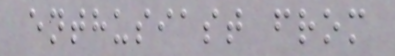enthusiast from
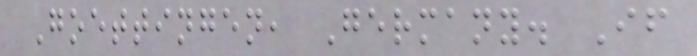Goettingen, Germany. If
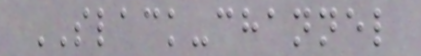SLACK-channel
